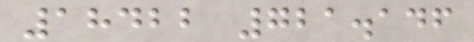18422 721.146
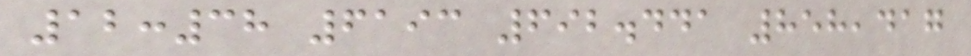12:38 6193 692.441 858,417
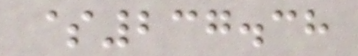$237.38
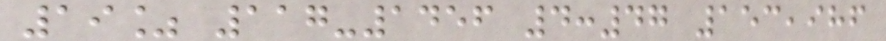19% 117-1456 4:47 153,986
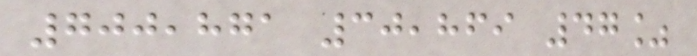700,871 30,869 47%
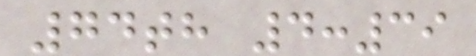74th 4:39
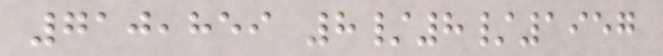710,859 8/8/1957
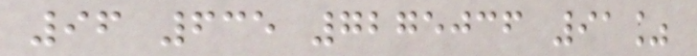96 635 7275036 91%
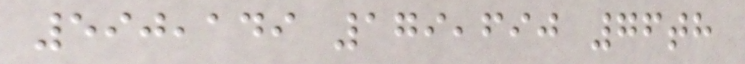590,149 179,690 76th
